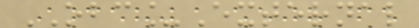OBC_External
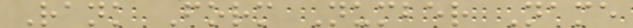Rank Form Number Name
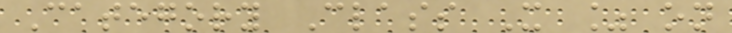Category Class X % on
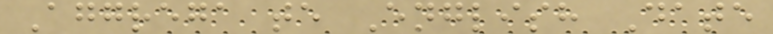Aggrega te English Date
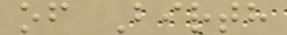of Birth
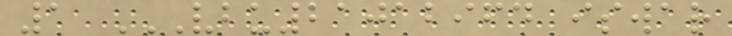1 VBU21012964 ISWAR
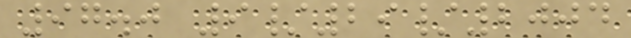97.0 9/29/2004
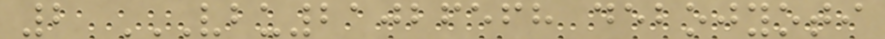2 VBU21026568 DEBOJYOTI
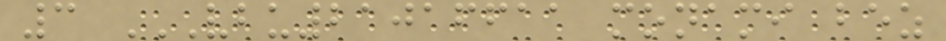3 VBU21016611 MONAMI BEZ
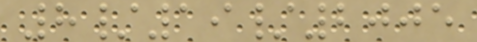8/19/2005
